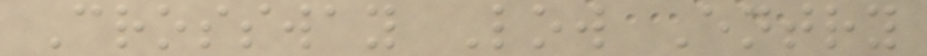Crossway Low Entry
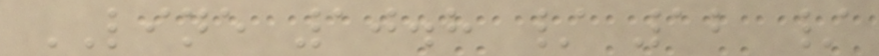LINE 10.8 / 12 /
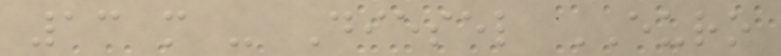13 m - Diesel EURO
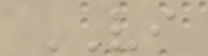VI
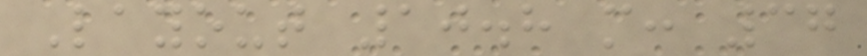Layout 10.8 m: 37
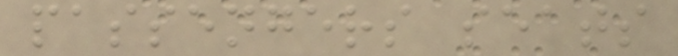passengers seats
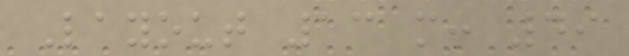Layout 13 m: 49
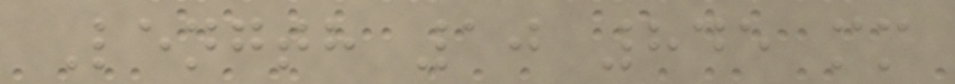Length 10 845 mm
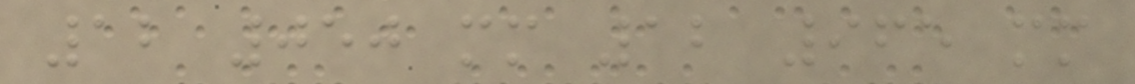12 050 mm 12 965 mm
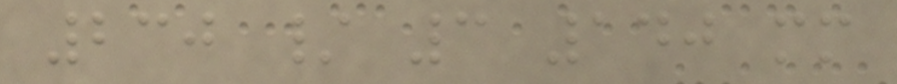230 / 3 140 mm
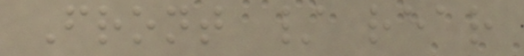Front / rear
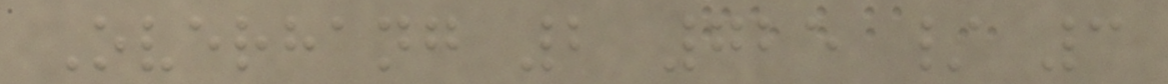Overhang 2 725 / 3
